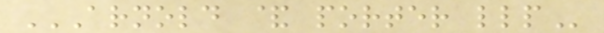ARNOLD & PORTER LLP
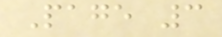Page 3
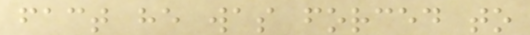fact he was forced to
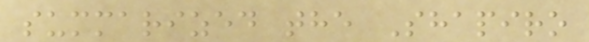summarized the Shapiro
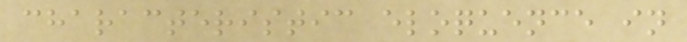characteristic eloquence in
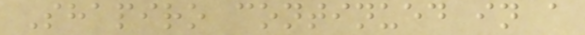Shapiro continued in a
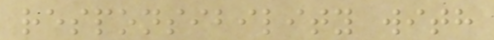responsibility with
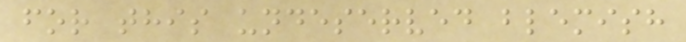for this undeserved blemish
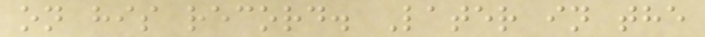on his record. Later in the
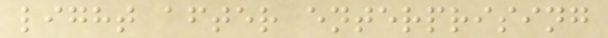light after enterprising
